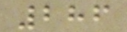286
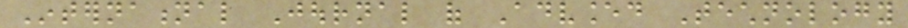International Journal of Advanced Technology
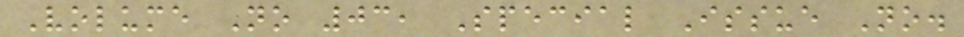Volume No 03, Special Issue No.
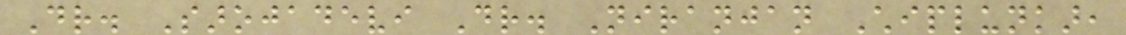Dr. Sarojadevi Dr. Niranjan Chiplunkar,
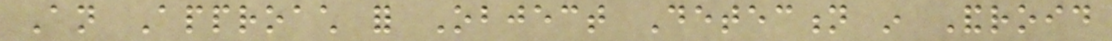An Approach for Object Detection in Android
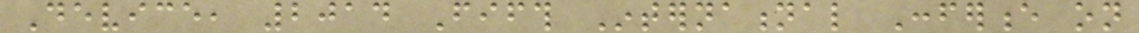Device, 2014 Fifth International Conference on
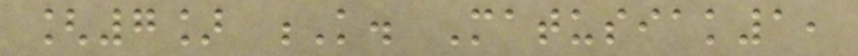[7] K. Matusiak1,
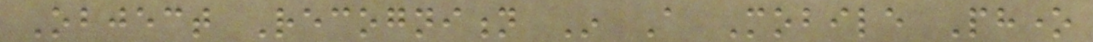Object Recognition In A Mobile Phone
